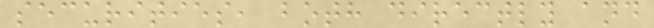securities, both directly and
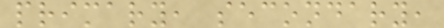primary, secondary,
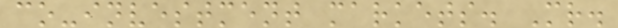co-investment markets. Mr.
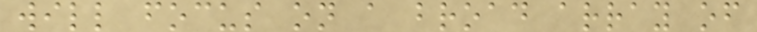will focus on a broad array of
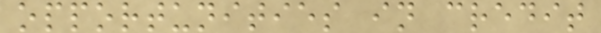opportunities in credit
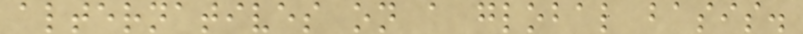alternatives on a global basis.
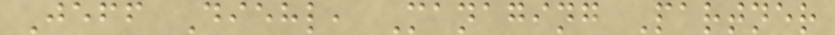Jeff Diehl, Managing Partner
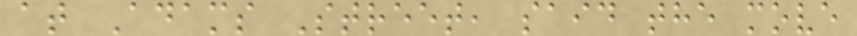at Adams Street, said the move
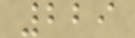229
